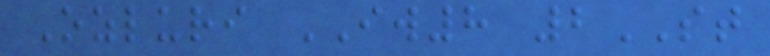Ozluri IW8 2ST
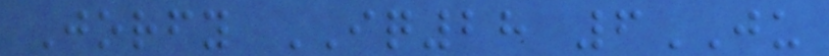Jorfy IQ28 6JU
